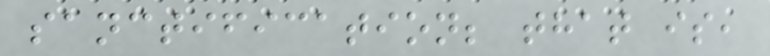sanctification; that is,
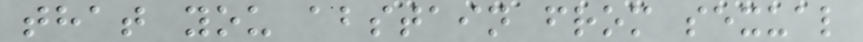that you abstain from sexual
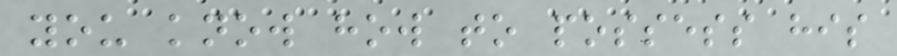you know how to possess his
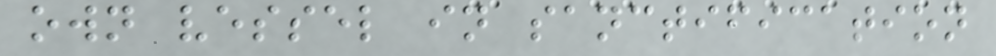own vessel in sanctification
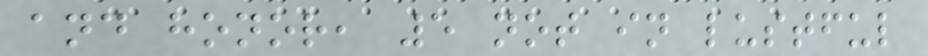and honor, 5 not in lustful
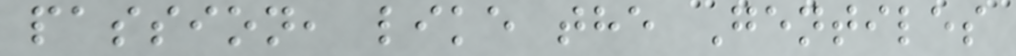passion, like the Gentiles
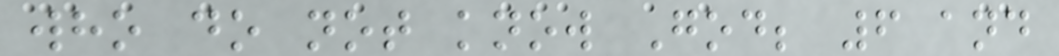who do not know God; 6 and
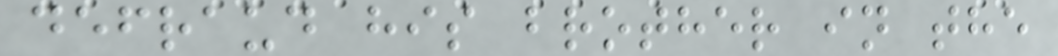defraud his brother in the
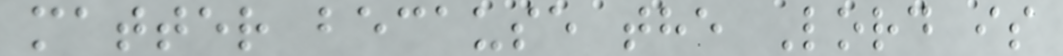matter because the Lord is
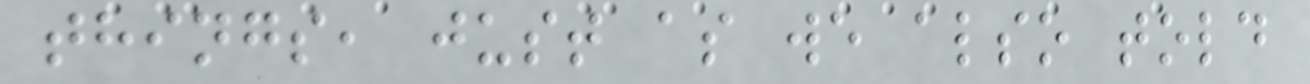things, just as we also told
